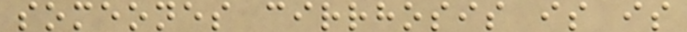someones cirrhosis is is
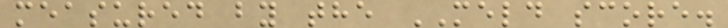measured by the MELD score.
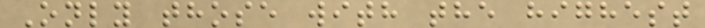Only those with the highest
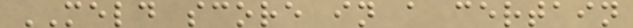MELD score in a certain
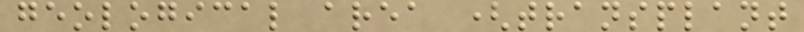geological area (transplant
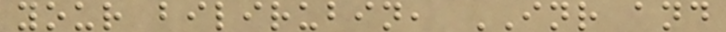your bilirubin, INR and
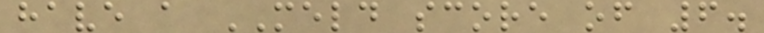have a MELD score of 6.
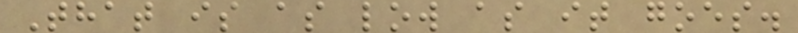That is as low as it goes.
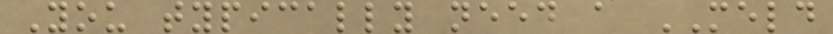You typically need a MELD
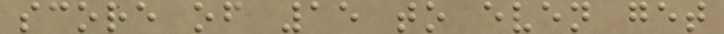score of 15 to even get
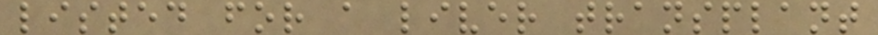listed for a liver transplant
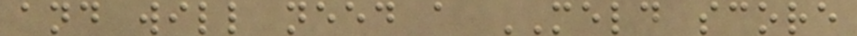and will need a MELD score
